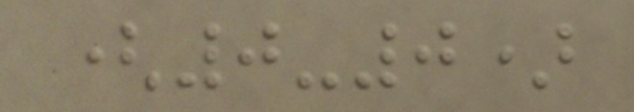(0-0)
